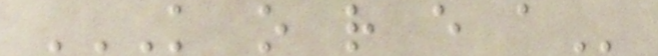K O R E A
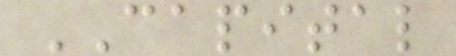CAPITAL
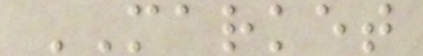MARKET
